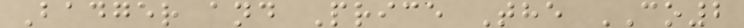Badger and Price The CO2
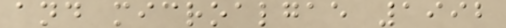and microalgae 1992
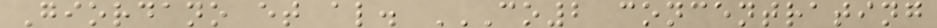Giordano et al. CO2 CONCENTRATING
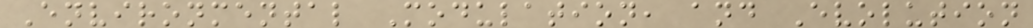Environmental Modulation, and Evolution
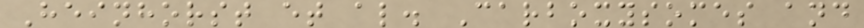Heinhorst et al. Carboxysomes and
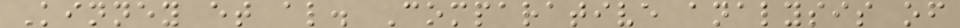Kinney et al. Comparative analysis of
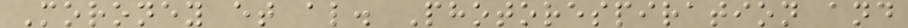Moroney et al. Photorespiration and
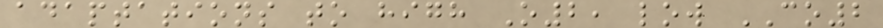adaptations to high O2, low CO2
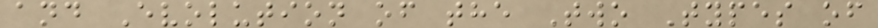and Evolution of the Two Types of
